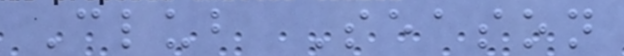Club Season
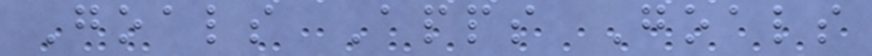Goals Apps Goals
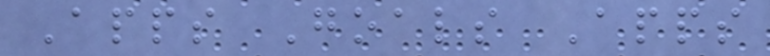Apps Goals Apps
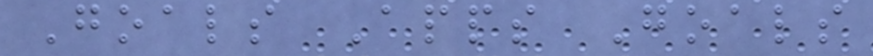Goals Apps Goals
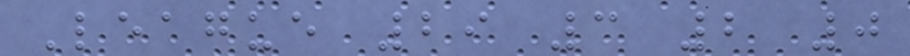League 29 3 2 0
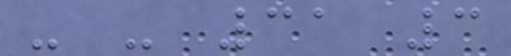- - 31 3
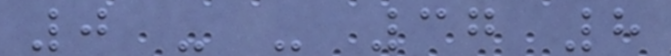0 - - 37 8
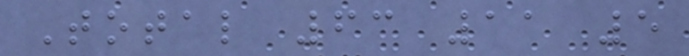Total 63 11 5
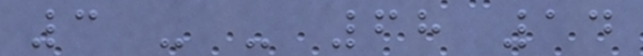3 - - 68 14
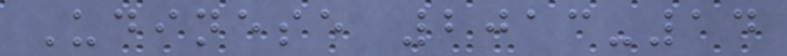Udinese 2013-14
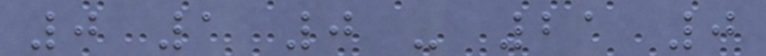0 1 0 - 21 0
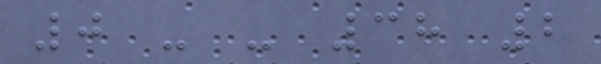0 - - 38 2
